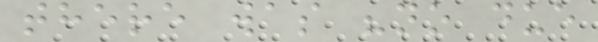there was "no due
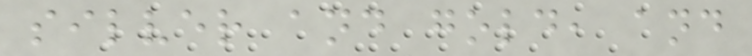silver and gold, and
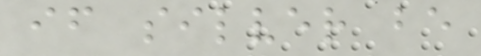if silver be
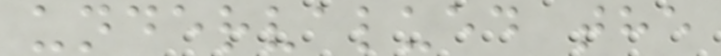undervalued the
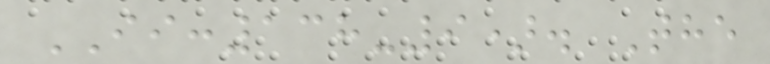II:138-9). The
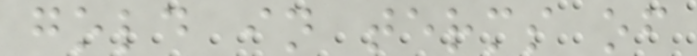gold in terms of
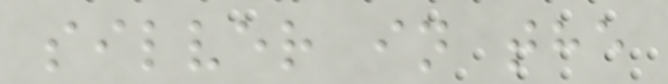silver in the
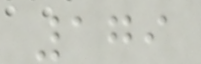179
